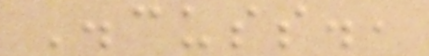Discuss.,
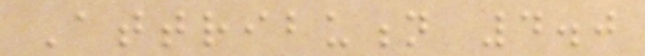Attribution 4.0
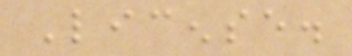License.
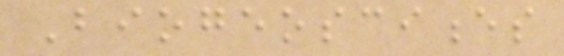Biogeosciences
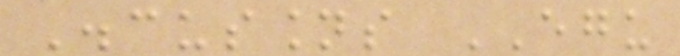Discussions EGU
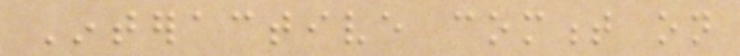Interactive comment on
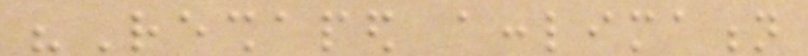"Reshaped acclimation
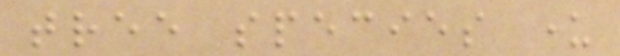tree species under
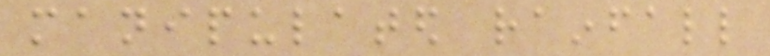manipulated rainfall
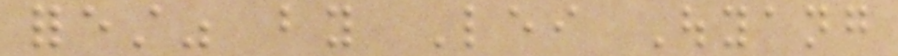forest" by Lei Ouyang
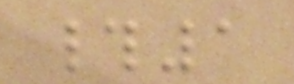#1
